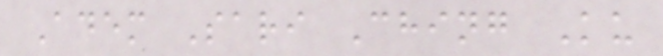Adem Sari Ching Ku
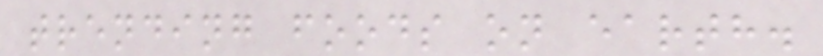trending foods on earth.
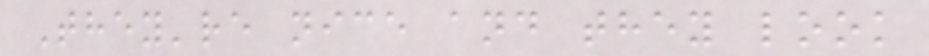They're nice and they look
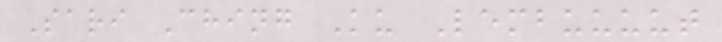Sari Ching Ku Lembuuuut
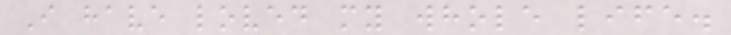I have loved my whole life.
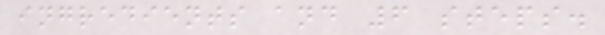ingredients and 6 steps.
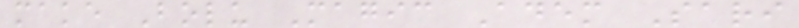make Bolu Magic Adem Sari
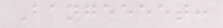Bangeeeet:
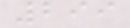299
